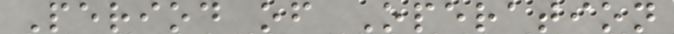Period of Operation
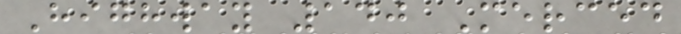Highway 140 Merced
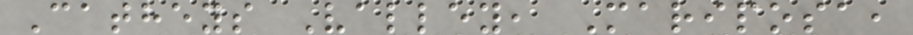Catheys Valley, Mariposa,
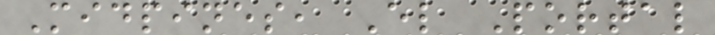Midpines, El Portal
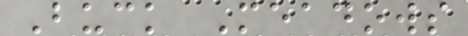Buck Meadows
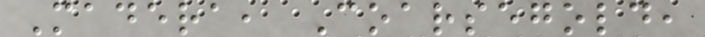Madera, Coarsegold,
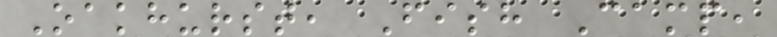Oakhurst, Fish Camp,
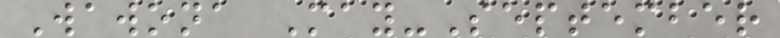Wawona May-September
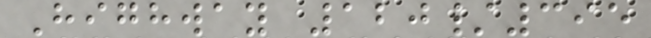Highway 120/395
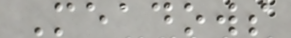Meadows
